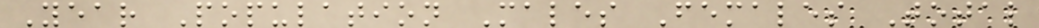Year Population Males Females Total
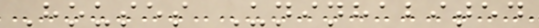Houses Uninhabited
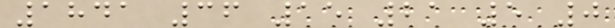1841 36 15 21 5 0
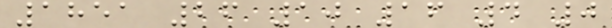1851 26 10 16 4 0
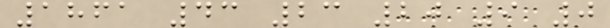1861 43 23 20 9 0
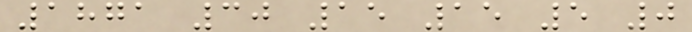1871 30 15 15 5 0
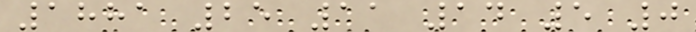1881 25 11 14 5 0
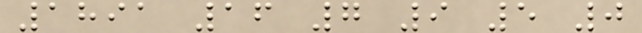1891 16 7 9 5 0
